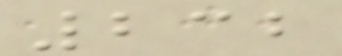232
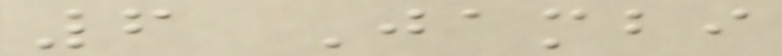6 Jambi
